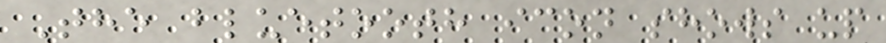The bluetooth icon shows up
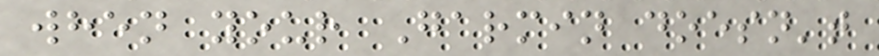when your Garmin doesn't
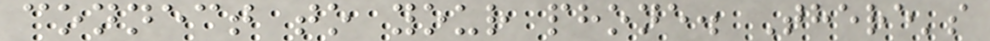connect to your phone. There's
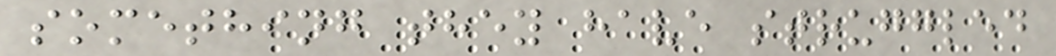something they have struggled
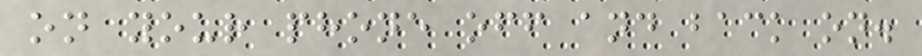on your phone off and back on.
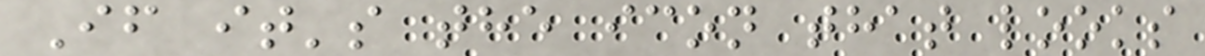If it's the icon that looks
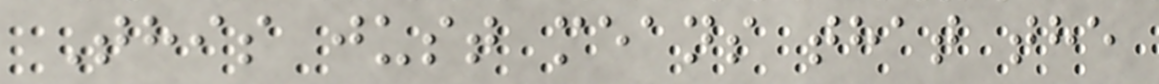This just means that the
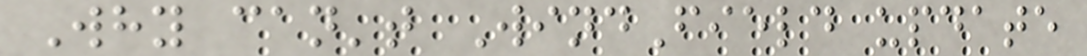Why can't WindField update
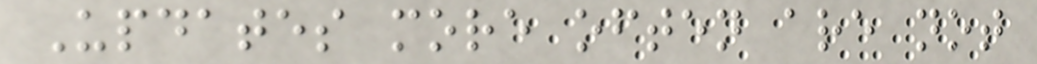Updates more often are not
